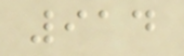914
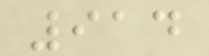914
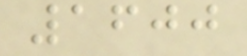1600
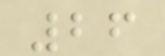26
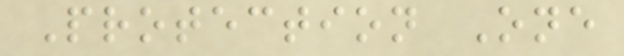Protection One
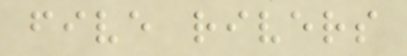five rivers
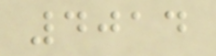4014
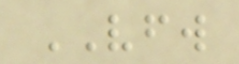VFW
